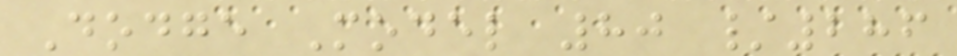Dodge Model 80 /286
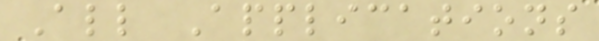All Applications
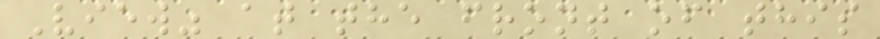View" at the front of this
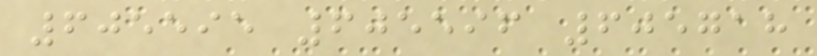605595 605596 605718
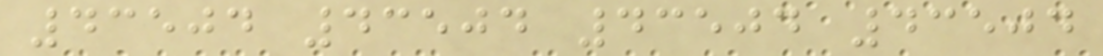43504 43504 43504 43504
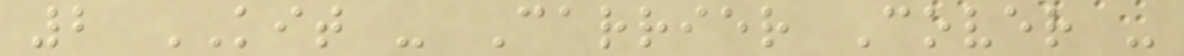2 KIT - Carrier Cover -
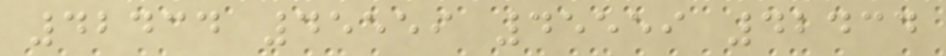42434 45559 45559 42434
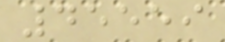45559
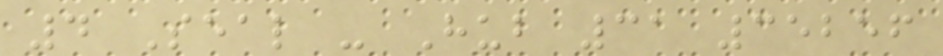4 Seal - Hub 31 35256
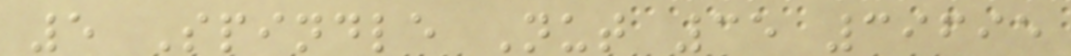5 Spindle Nut 35 39695
